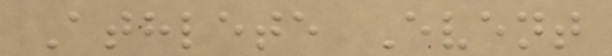Athlete Event
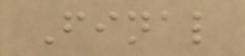Final
